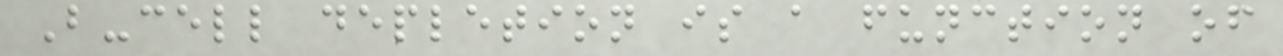B-cell depletion is a function of
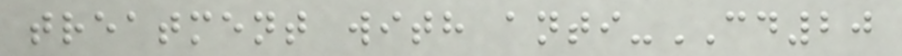treatment with anti-CD20
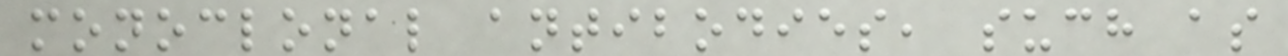monoclonal antibodies, such as
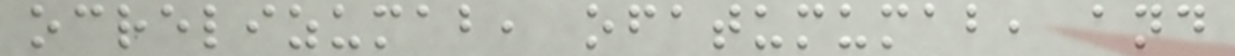ocrelizumab, ofatumumab, and
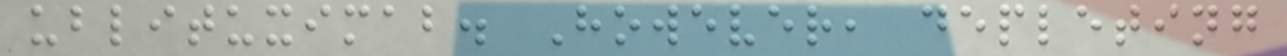ublituximab. However, depleting
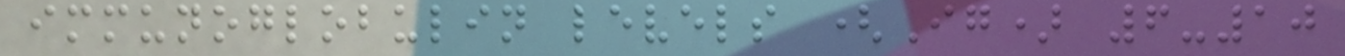immunoglobulin levels (Ig) 6-10
